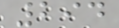294
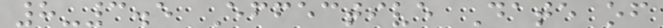8-3.5 Effective Date of
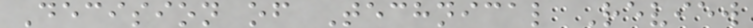Decision of Technical Review
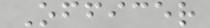Officer
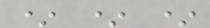* * *
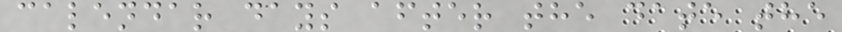calendar days after the date the
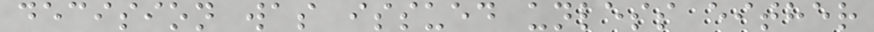decision was issued unless either
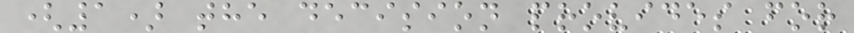(1) the decision provides for
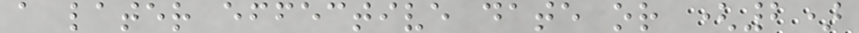a later effective date or (2)
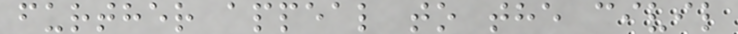further appeal to the civil
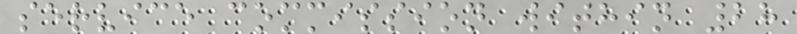service commission within 28
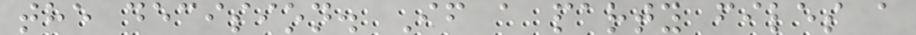the decision. If a party files a
